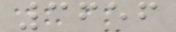3656
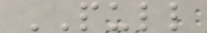PULL
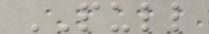PULL
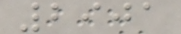2901
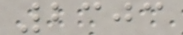2303
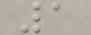1
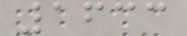1633
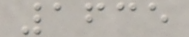1635
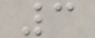3
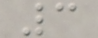3
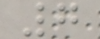7
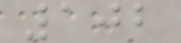102
